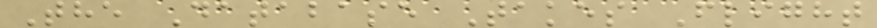The Database Takes Flight
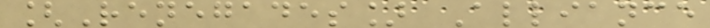[Renegades] Alliance
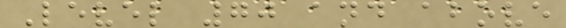Level 70 and above
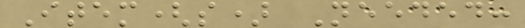Item(s) Needed:
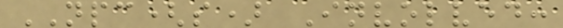NPC(s) Involved:
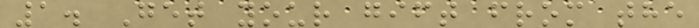1. Get your gift from the
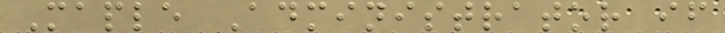Maple Administrator if
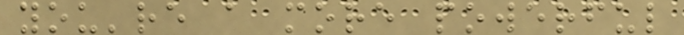you're a more powerful
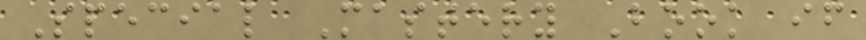Special Mastery Book if
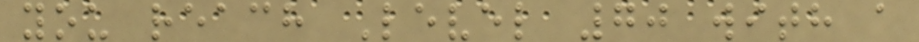you reach Level 70 with a
